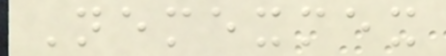Nemexmex
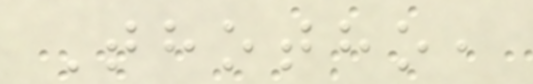Thotho,
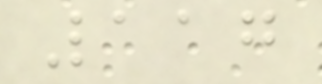117
